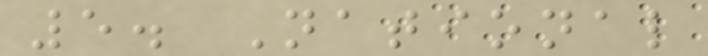5. National
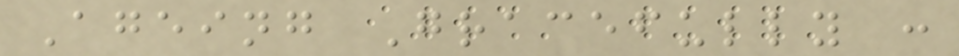Ageing Gracefully :
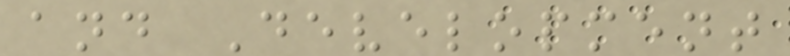and Development
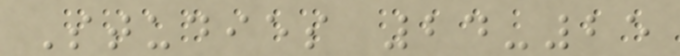Studies 24-25
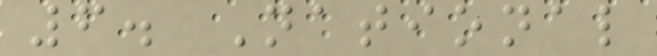6. National
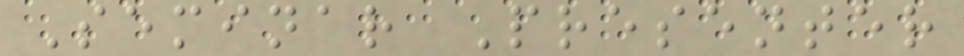Seminar Presenter
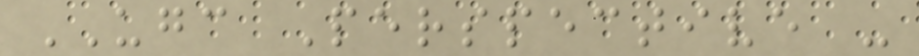UGC Perspective -
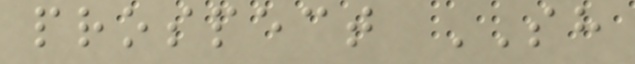prospect SH
